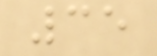35
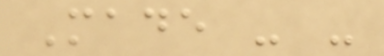Made - -
